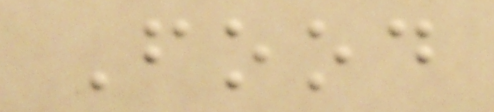Food
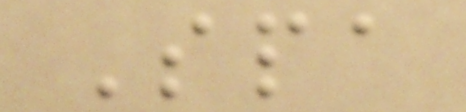Spa
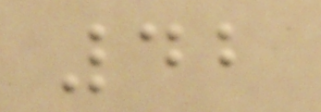42
